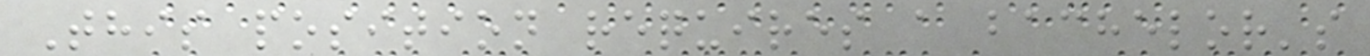This position requires a bachelor's
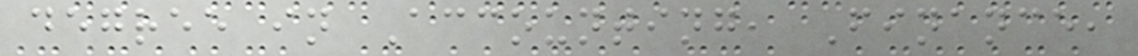degree in Accounting, Finance,
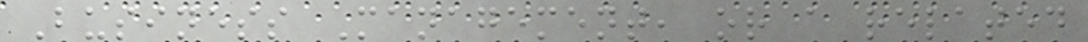Business Management, or a related
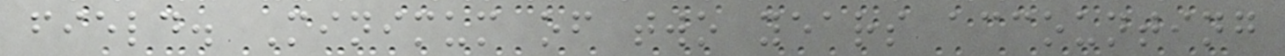field. Minimum of two years accounting
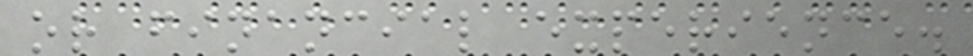or financial experience.
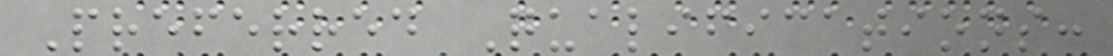Preferred Qualifications:
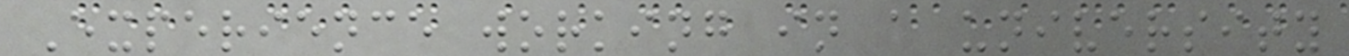Experience working in a university
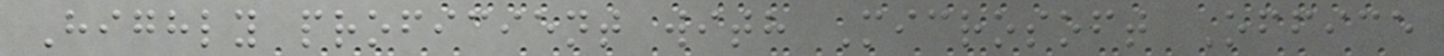Highly proficient with Microsoft Office
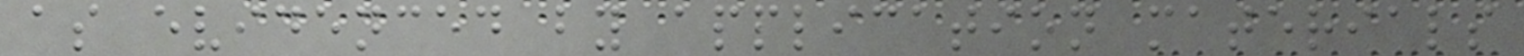as evidenced by application materials
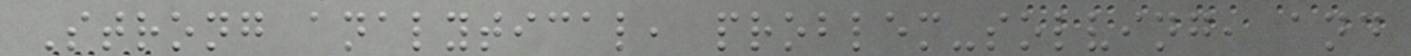Strong analytical, problem-solving, and
